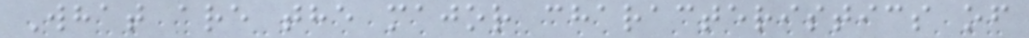What are the major characteristics of
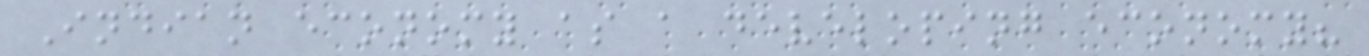Indian economy as a developing economy?
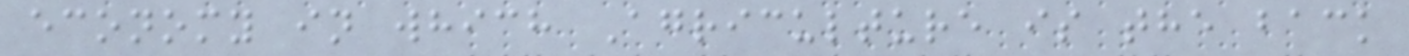economy in which Agriculture is the back
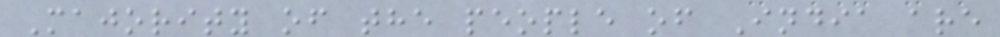Majority of the people of India are
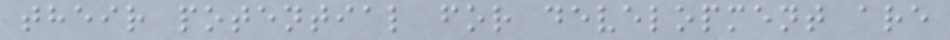their potential for development are
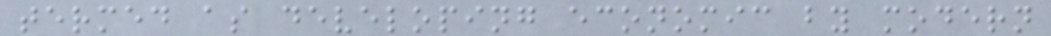termed as developing economic by modern
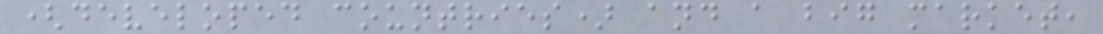(developed countries) and a big market,
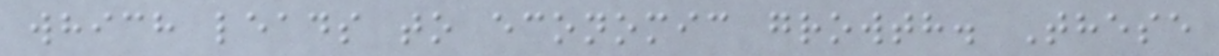which leads to economic growth. These
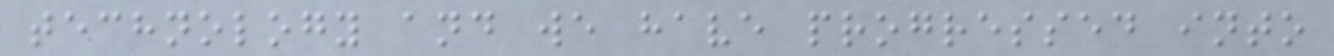technology and we have progressed into
